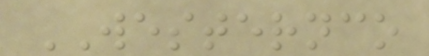WESTERNCO
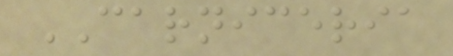CARNICERIA
